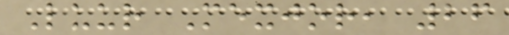Luur Mexjor, 26
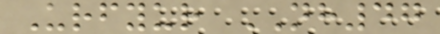Urfyur NH47
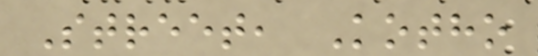Street, Kotho
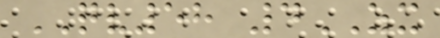QV58 4ZX
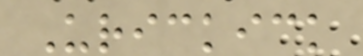Urickick
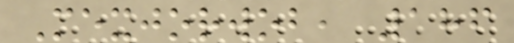Mexjorwob, 186
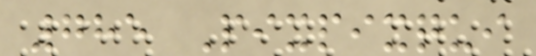785 Pixpixqui
